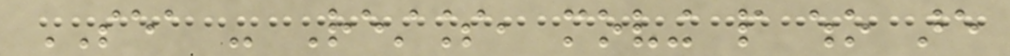SEA - Restless, moving people who are
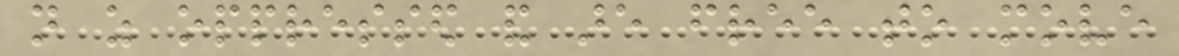not as oppressed and are free to move
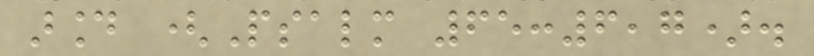around (Psalm 65:6,7).
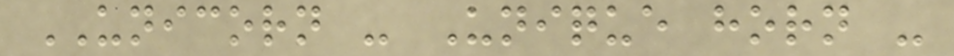UNICORN - Unique horn -
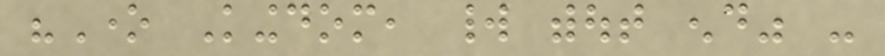"One Kingdom, world without end" -
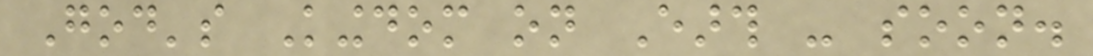God's Kingdom on Earth - soon.
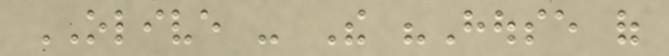OLIVE - The "House of
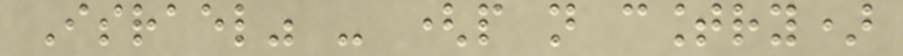Israel" - (people not country)
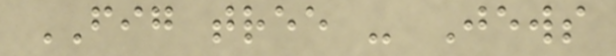FIG tree - Jews
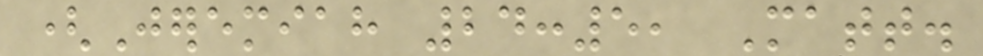(Jeremiah 24:5, Matt.
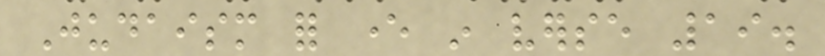Judaism for ever in verse 19.
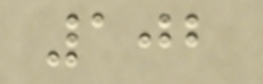102
